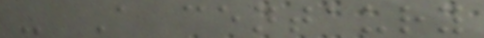- A centaury
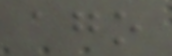ago
